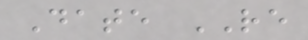Date RE
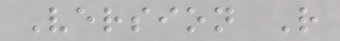Version R
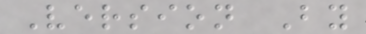Version By
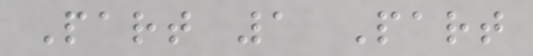Part 1 Part
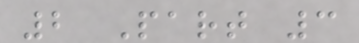2 Part 3
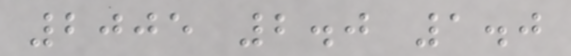2005 2.0 1.0
